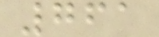761
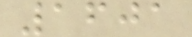1601
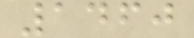1460
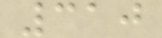310
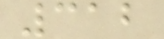312
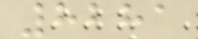8281
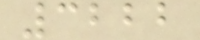3222
